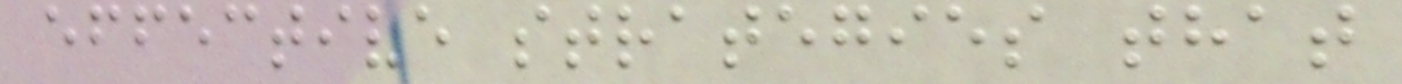effective strategies that
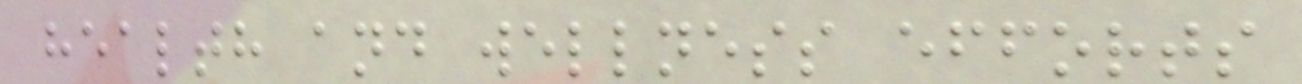health and wellness efforts
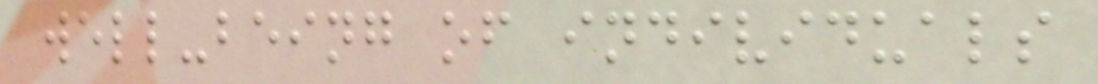well-being of individuals
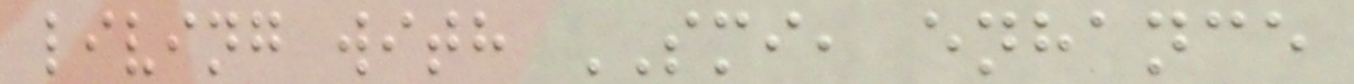living with SMI, enhance
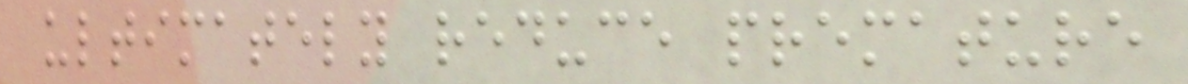ultimately reduce premature
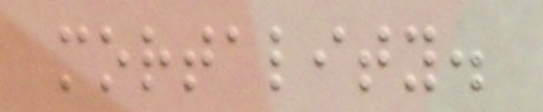mortality.
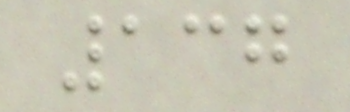137
